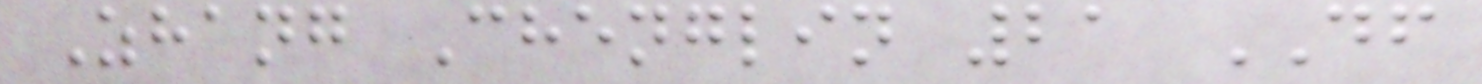Zhang Chenglin 21 DF
